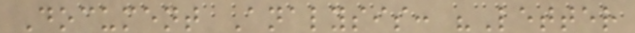Document Analysis: "Letter
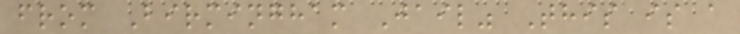from Birmingham Jail" This is a
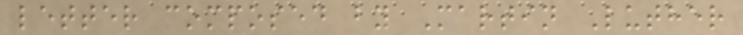letter composed by Martin Luther
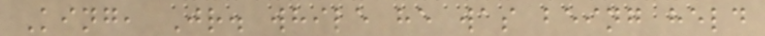King, Jr. while he was being held
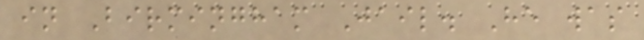in Birmingham Jail. He was
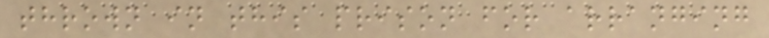thrown in this prison for arranging
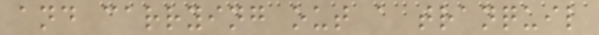and carrying out a tranquil
